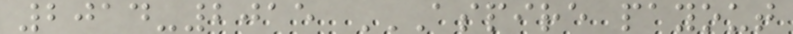2014-2015 ASPIRE PAYOUT
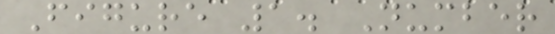Figure 1. Number
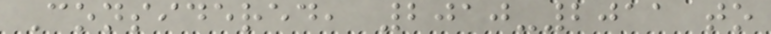Considered, 2010-2011 to
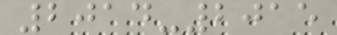2014-2015
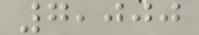7,000
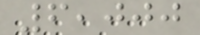6,000
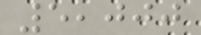5,000
